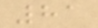81
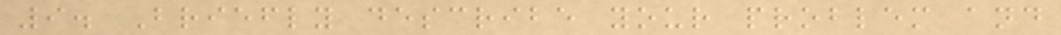9. Briefly describe your problem and
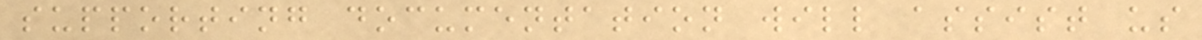supporting documentation will assist us
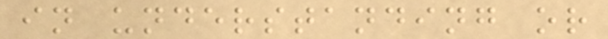in understanding or
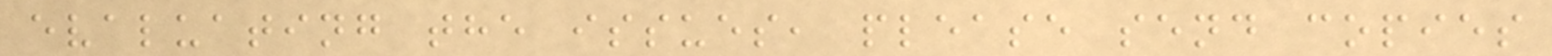evaluating the issues, please send copies
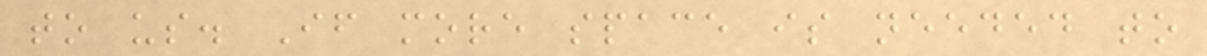to us. If more space is needed to
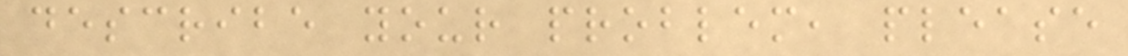describe your problem, please
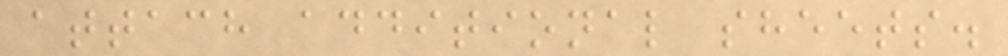attach additional sheets.
